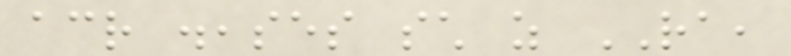across diseases such as RA,
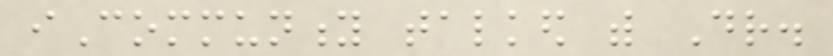iCommunity talked with Dr.
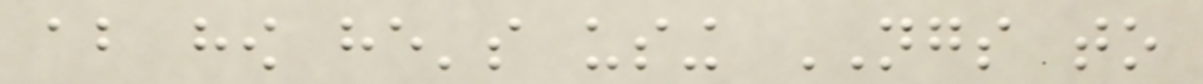about how he's using NGS to
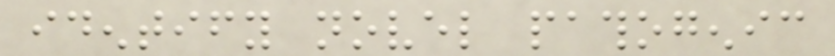identify novel pathogenic
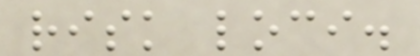risk loci.
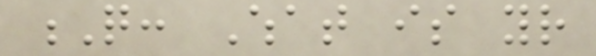Q: What is your
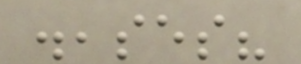diseases?
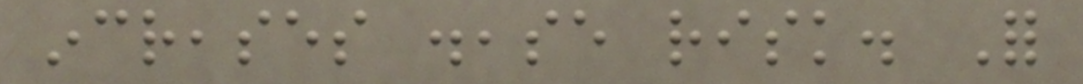increases disease risk. For
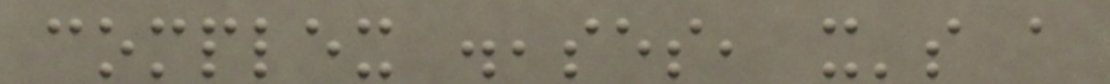complex diseases, it's a
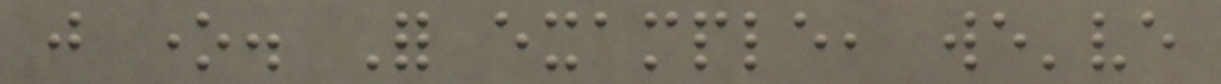just one. For example, we've
